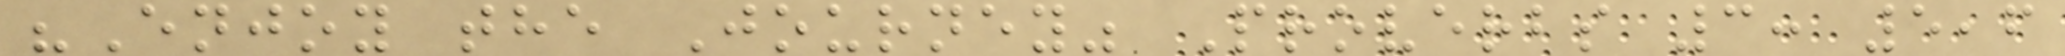"Enjoy the Journey" Proverbs 3: 5,6
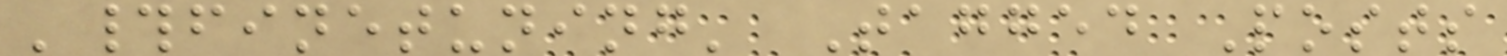'#finetuning' Tagged Posts
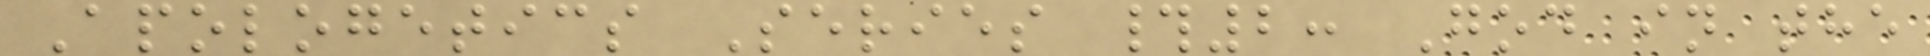Apologetics Series #2: God in the
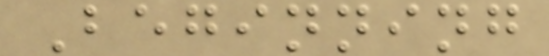Beginning
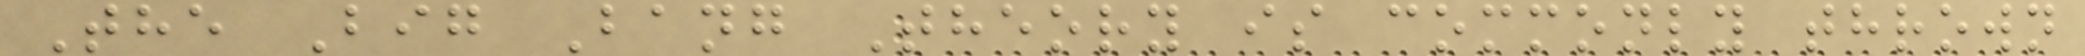The Big Bang Theory is commonly thrown
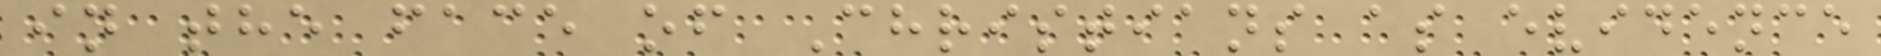in the face of Christians as evidence
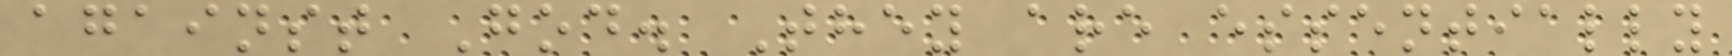against God. They are essentially
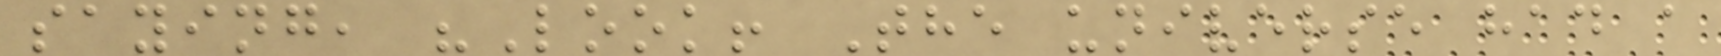saying, "Look! The universe had a
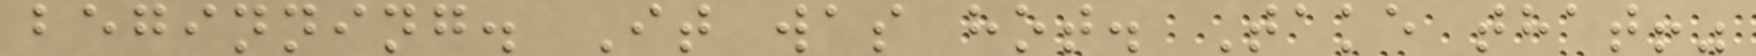beginning. It was hot. Take that!"
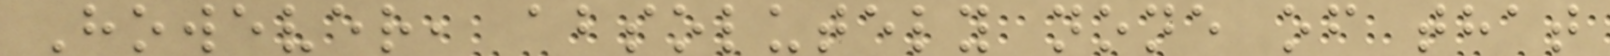However, absolutely none of that
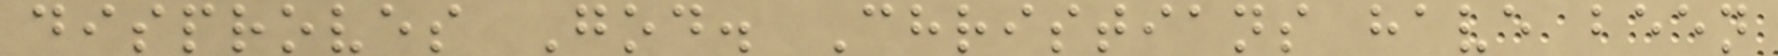disproves God. Christians have been
